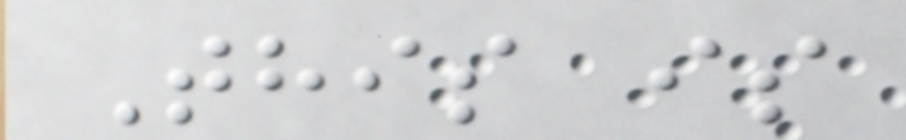This is
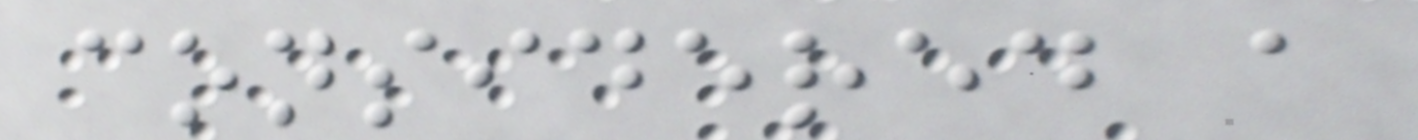considered a
